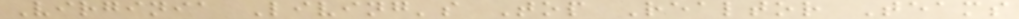Virginia Living's Top Realtor Teams
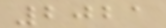2021
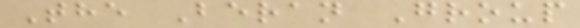The Beran Group
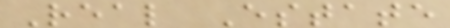Real Estate
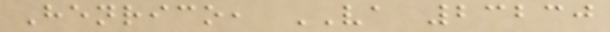Henrico, VA 23230
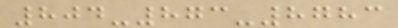804-873-8783
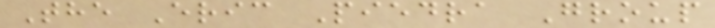The Eric Piedra Group
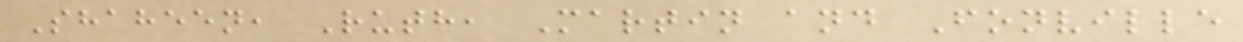Shaheen, Ruth, Martin and Fonville
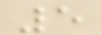5
